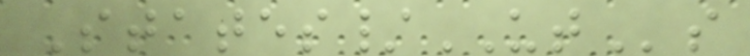States/UTs
